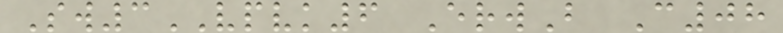Sw3VPVK6 ErwB C08
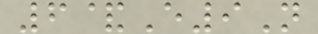6&E9N
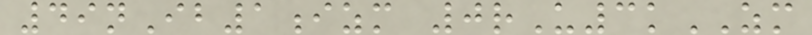49nIb1izm 0rU3kZM
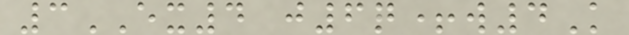3EX4 j6q+w4K
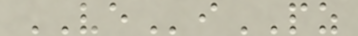VEiPZ
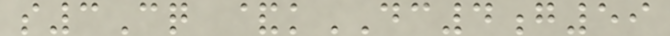s3Cq &kDC4g59
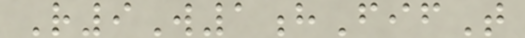R9W1hFifT
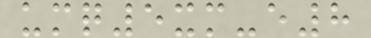umq5xm-e8
